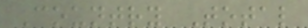Country Total
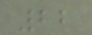22
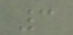3
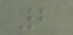2
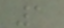1
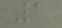1
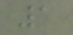1
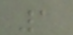1
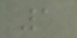1
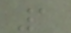1
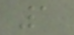1
